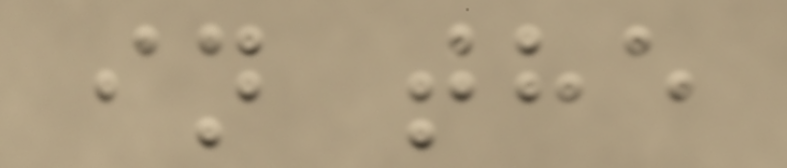in the
